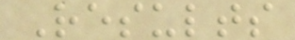Results
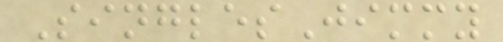SinglesJimmy
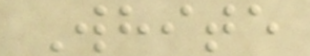White
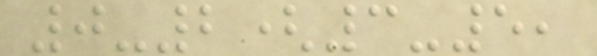0-2(3-5,
